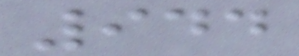944
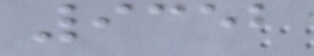9352
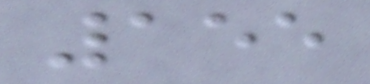155
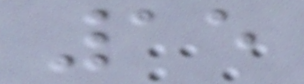15
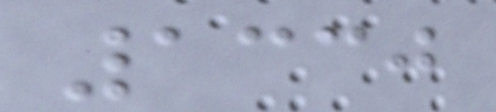1330
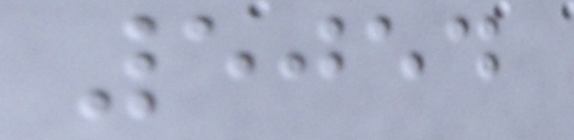5054
